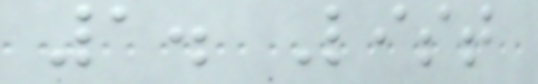1. List
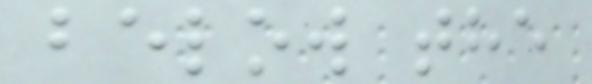below the
